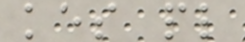kes pl
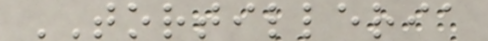TORTILLERIA
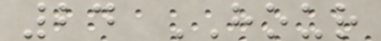24 HOUR
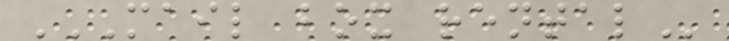MAIL BOX RENTAL
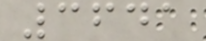3641
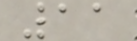11
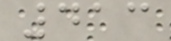413
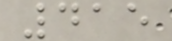415
